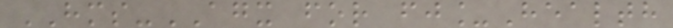HMS-AGX for fj_Health
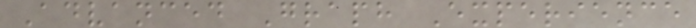Advanced Graph Experience
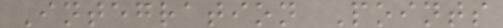Integration Points
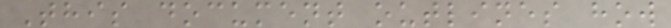This document outlines how
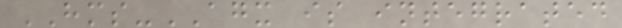HMS-AGX is integrated
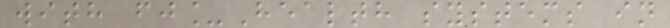with fj_Health systems in
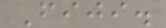Fiji.
